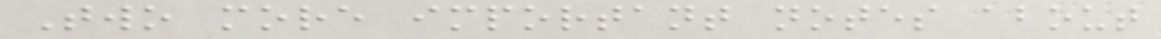Two more important notes about
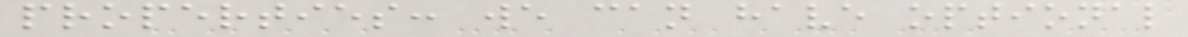properties: we can have optional
